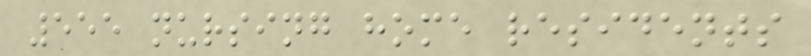555 nursing home residents
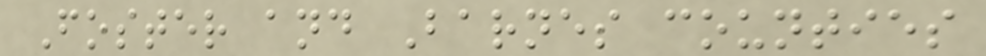Foster and Barnes counties
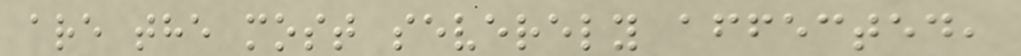are the most severely affected,
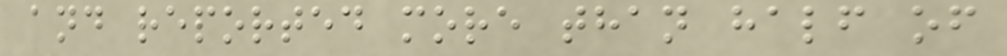and reported more than half of
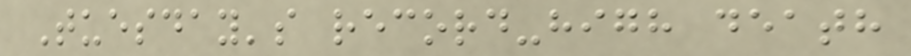Tuesday's record-high death
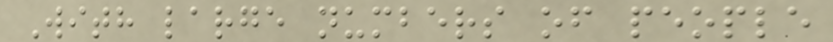With large numbers of people
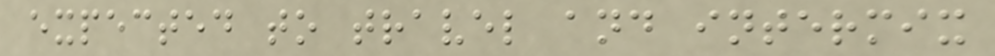expected to travel and intermix
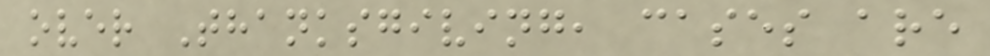over Thanksgiving, cases are
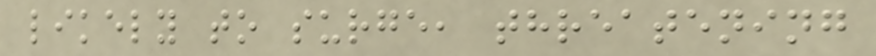likely to surge, threatening
